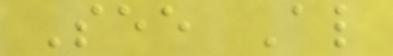See Also
